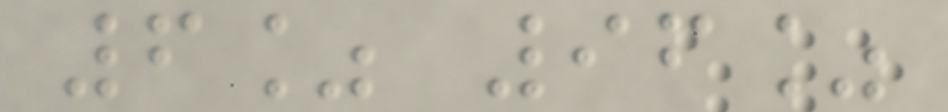6% 96%
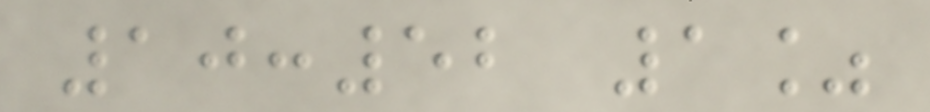10:52 1%
